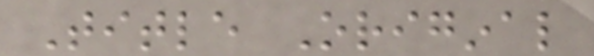Title Original
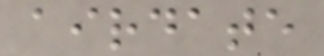airdate
